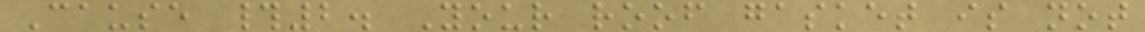Cause #2. Your roof gasket is not
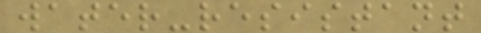water-resistant
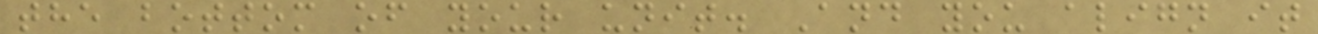the bottom of your unit. And you align it
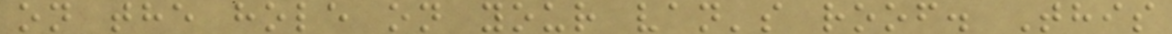on the hole on your van's roof. This
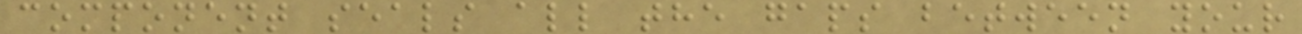component seals all the gaps between your
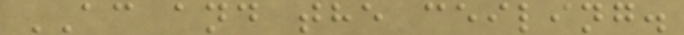AC and the ceiling.
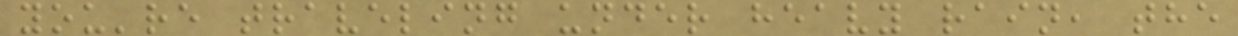you're traveling under heavy rain, the
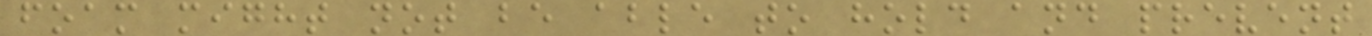foam might not be able to hold and prevent
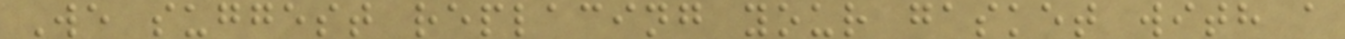We suggest replacing your gasket with a
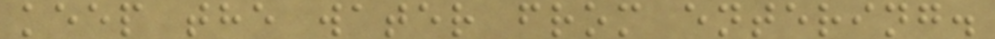keep the water from entering.
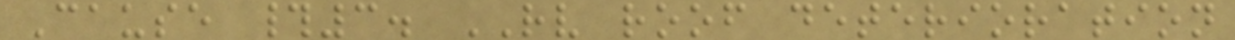Cause #3. RV roof deterioration
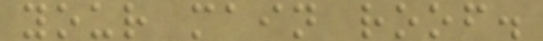your main roof.
